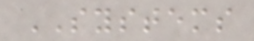SYSTEMS
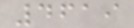4619
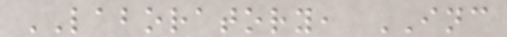LABORATORY, INC
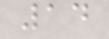14
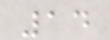14
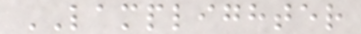LAMPLIGHTER
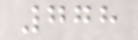778
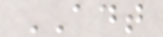ADT
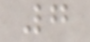7
